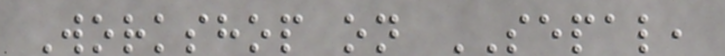Workshop on SEPAL,
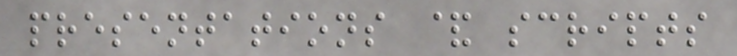presentations & scripts
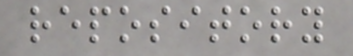repository
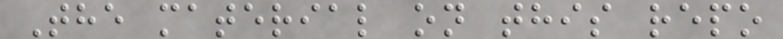The material on this repo
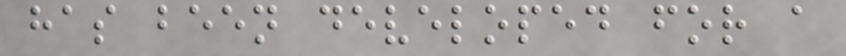has been developed for a
